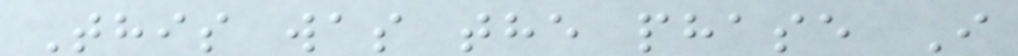This was the phase I
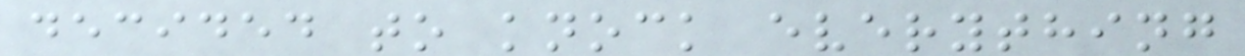decided to knock everything
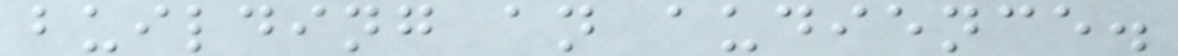building an audience.
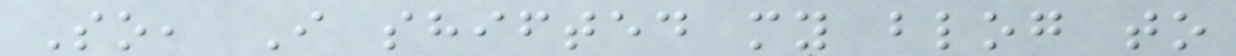So, I shifted my blog to
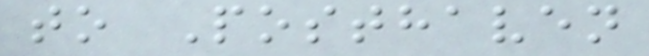to Posthaven
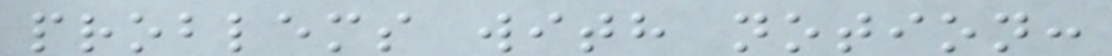problems with notion:
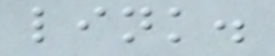link.
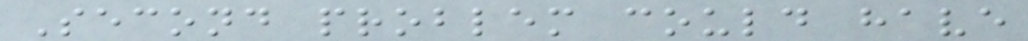Second problem could have
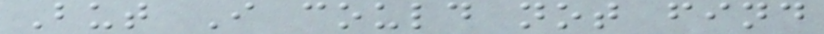But I could not find
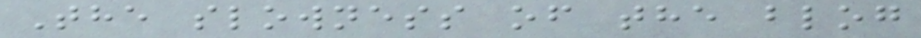The slowness of the blog
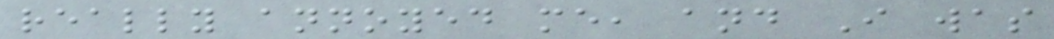really annoyed me, and I was
